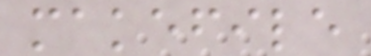makefile
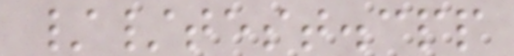//test.cpp
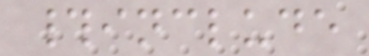#include
